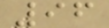96
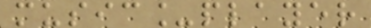music_player
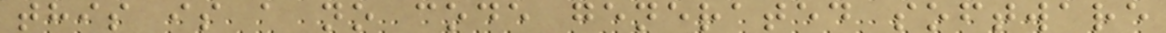this is a no code generated software
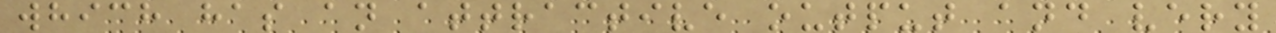which has an attractive output and very
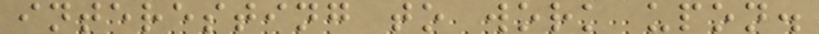interesting to work upon.
